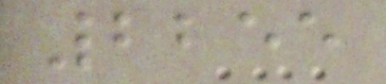2255
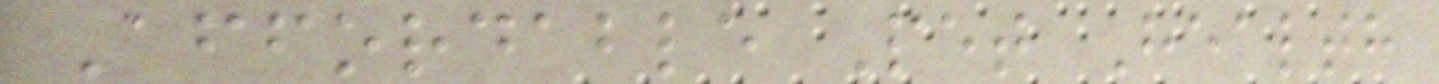Affordable Pet Health
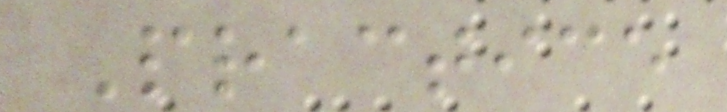Practice
